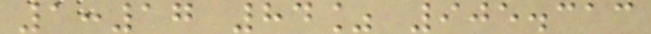1:17 84% 905.313
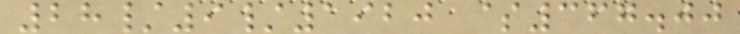28/9/1920 $367.00
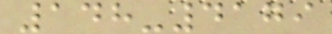148-4179
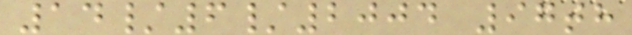14/6/2004 97th
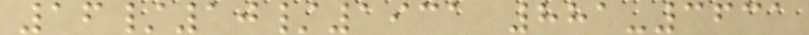16/10/1931 881-3631
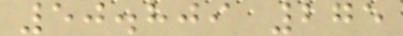50.809 275
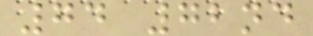74 72nd
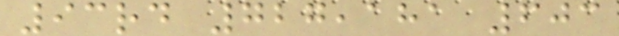93rd 727,181 603
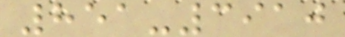851-3910
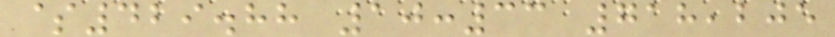$429.88 10:33 718,205
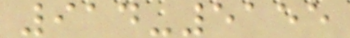914-5155
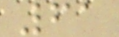61
